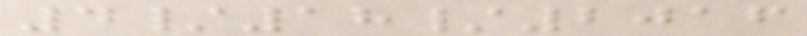4/18/2016
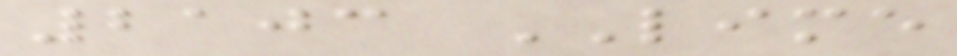2103 LIME
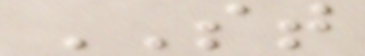ST
